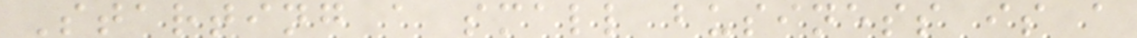Starting a small business is a
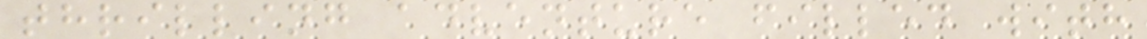thrilling adventure filled with
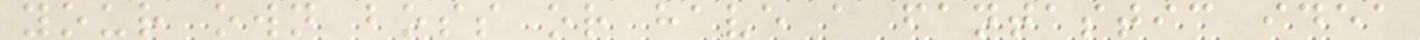your own boss or have a fantastic idea
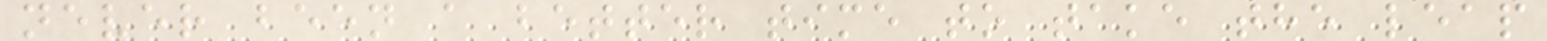never been a better time to take the leap
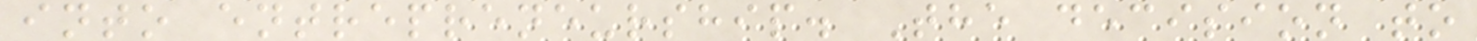into entrepreneurship. The decision to
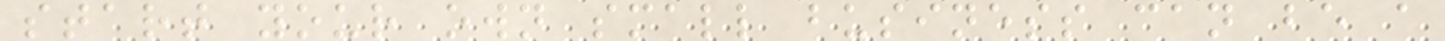start your own small business can be a
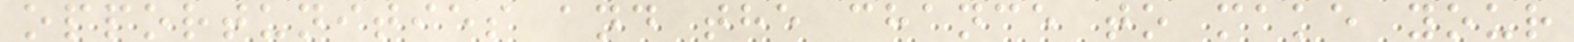opportunities and the chance to make your
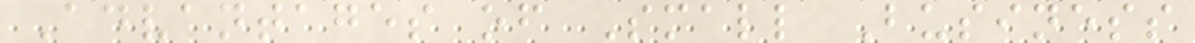Advantages of Small Business
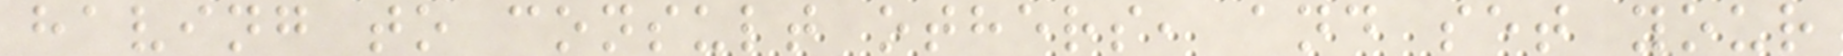having to consult others, and set your
